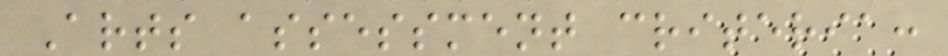Arts assessment criteria:
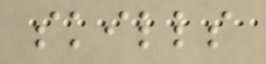skills
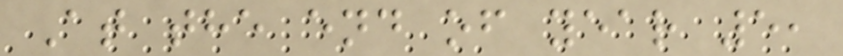At the end of year 5,
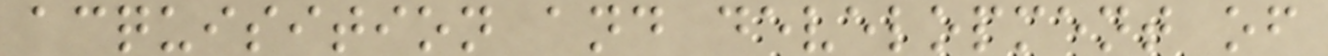acquisition and development of
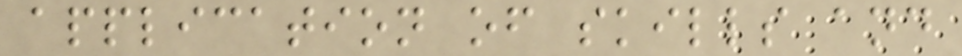application of skills and
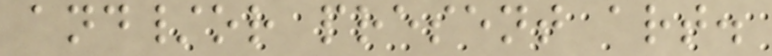and/or present art.
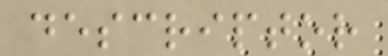descriptor
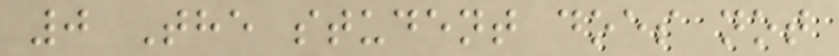0 The student does not
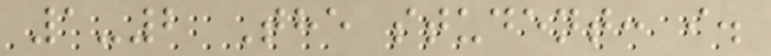1-2 The student: i.
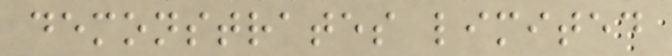demonstrates limited
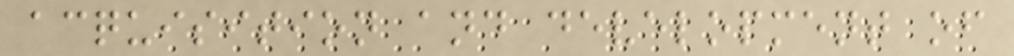acquisition and development of
